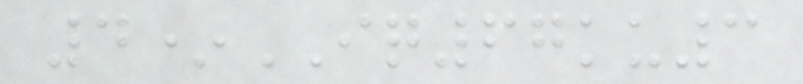4*IQ67ku3
